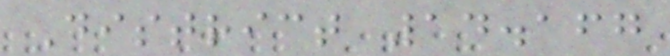District 14.167
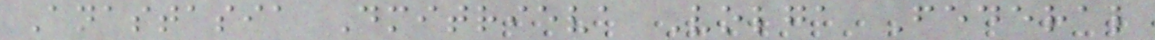Anastasia Dmitrieva Volga Federal
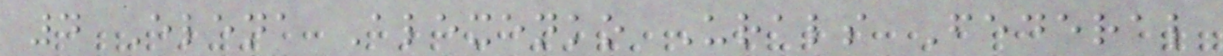4 Elena Alexenko Urals Federal
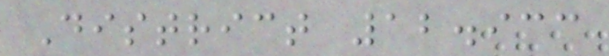District 12.933
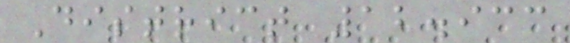District 12.933
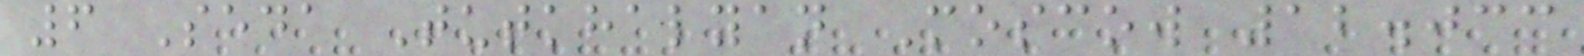6 Seda Tutkhalyan Moscow 12.033
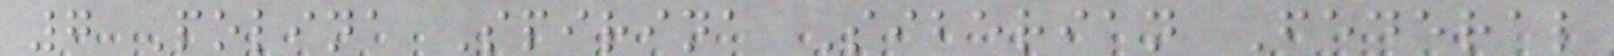7 Polina Spirina Siberian Federal
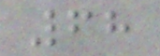68
